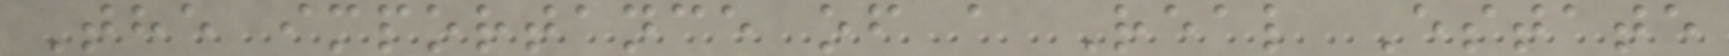The importance of a Real Estate
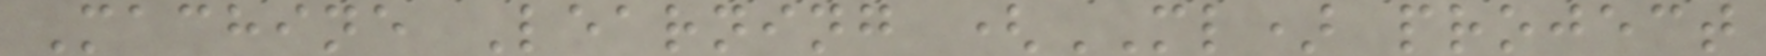Machine Learning (ML) project
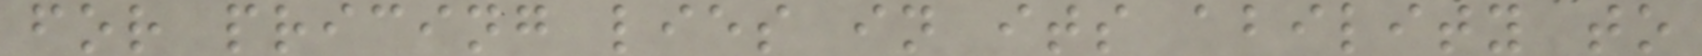for pricing lies in its ability to
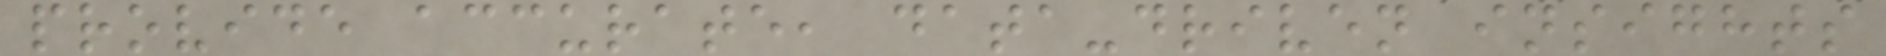provide accurate, data-driven insights
